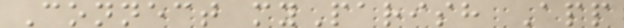Connect myParish App
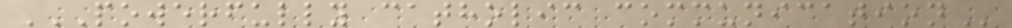POWERFULLY CATHOLIC COMMUNICATION
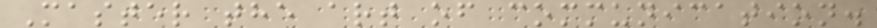Master the art of communication.
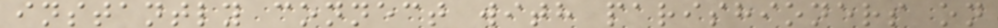instantly connect with parishioners on
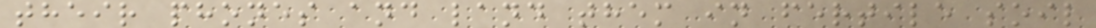their phones and land them in fertile soil
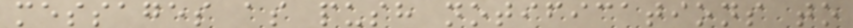messages as push notifications to
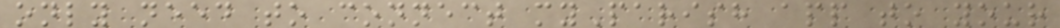only need to connect myParish app to your
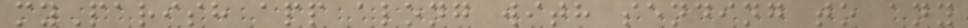myParish app along with sending to any
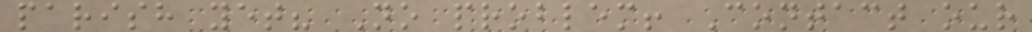parish yet? No problem! Contact our
